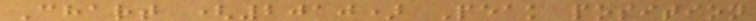Chart (2010) Peak position
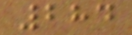284
